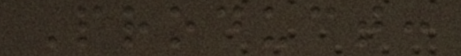Product:
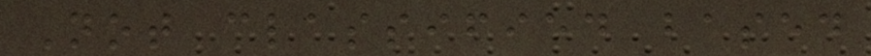Not classified based
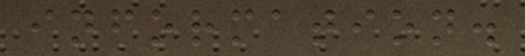information.
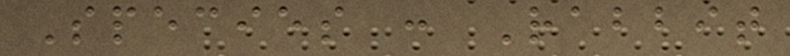Species : Rabbit
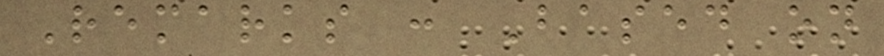Remarks : Based on
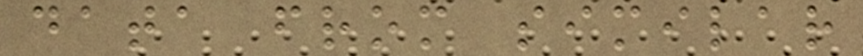data from similar
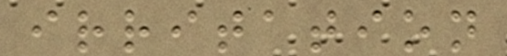irritation
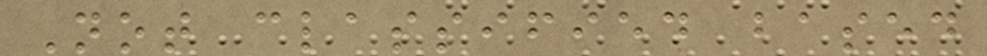Not classified based
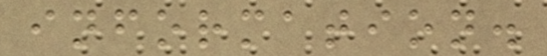information.
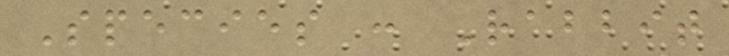Species : Rabbit
